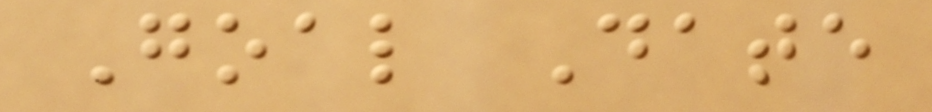Goal Date
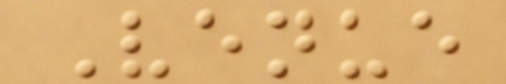Venue
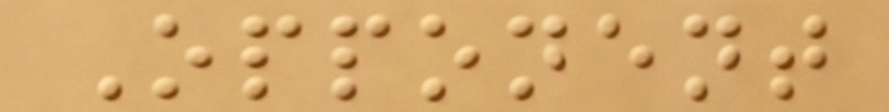Opponent
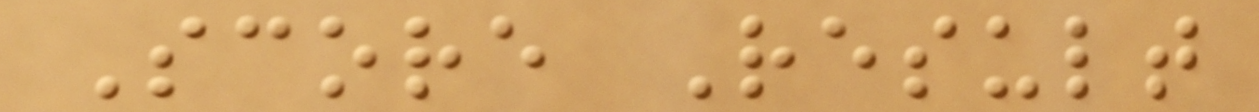Score Result
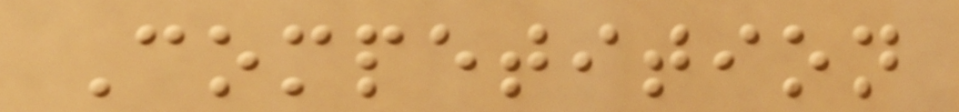Competition
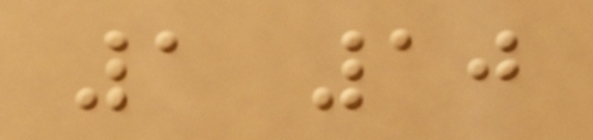1 10
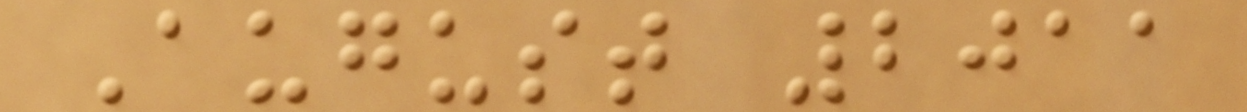August 2011
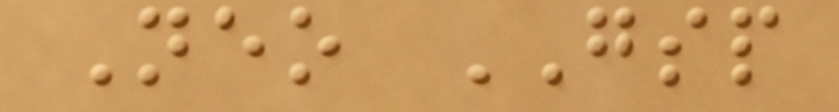Neo GSP
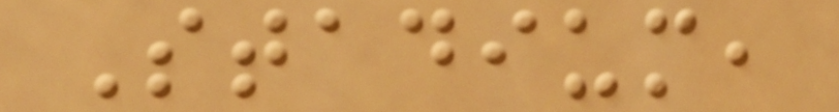Stadium,
